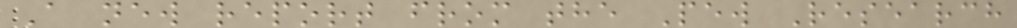A new report from the Pew Research
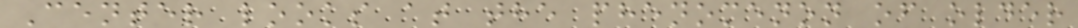Center looks at the phenomenon of older
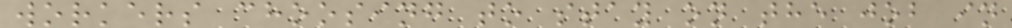workers choosing to stay on the job in
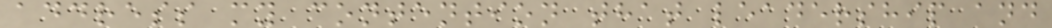address my contention that leadership and
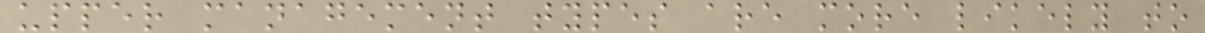upper management types are more likely to
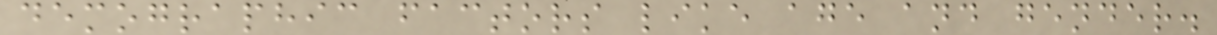demographic factors like age and gender.
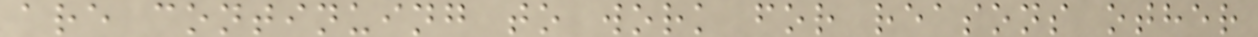are continuing to work for reasons other
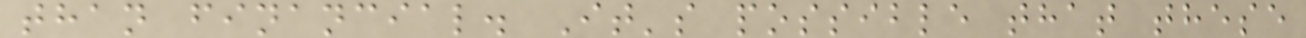than financial. It's possible that these
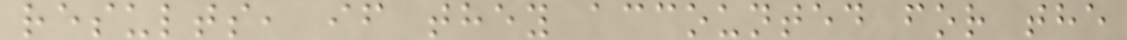results, if they accounted for the
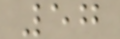57
